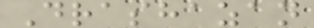Drashazan
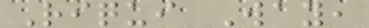Riqui Way,
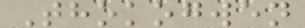Thokogwen
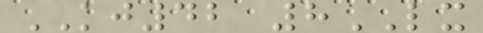KJ42 8LX
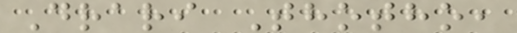Drari Thotho,
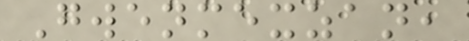Gwenmexzan,
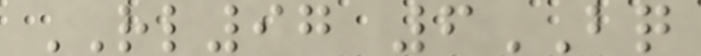RL97 6BQ
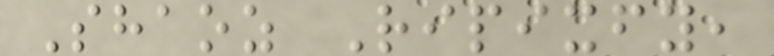Shaoz Ripixfy,
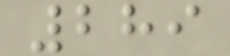289
